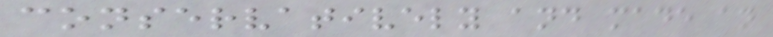conservatively and made an
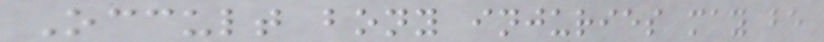Occult bony injuries may be
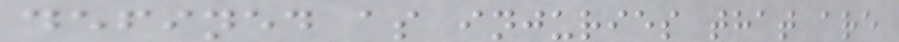defined as injuries that are
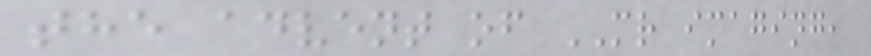the advent of MR imaging,
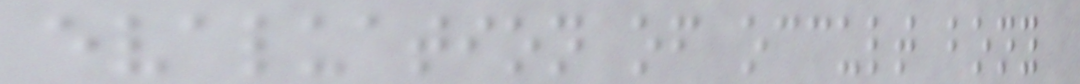evaluation of occult bony
